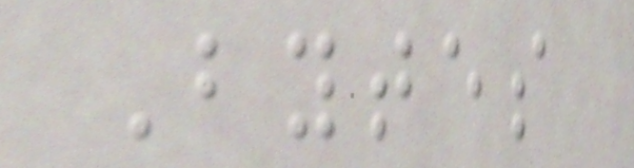Bytes
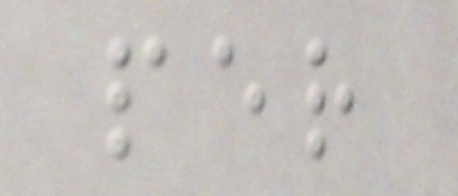per
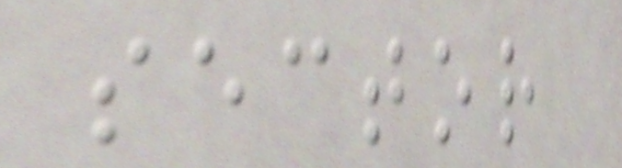sector
